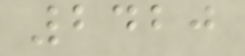2420
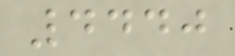4440
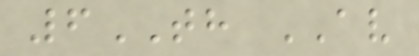6TH AV
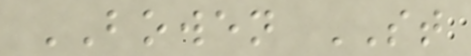BOWEN ST
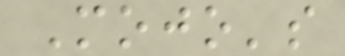Mojo's
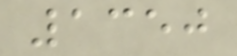1350
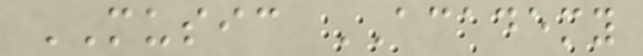MUSIC ACADEMY
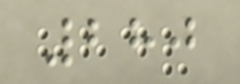280
